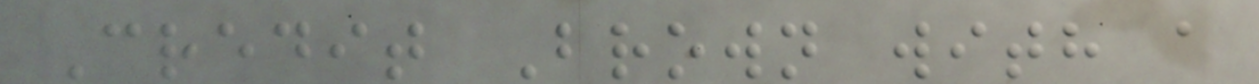Credit Brown with a
